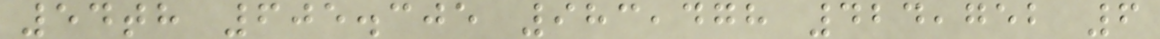54th 605.305 983,478 424,752 6
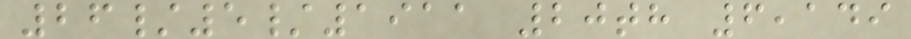26/5/1911 20th 6,149
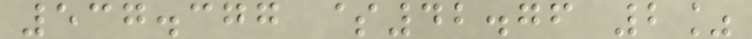537.377 $42.76 2%
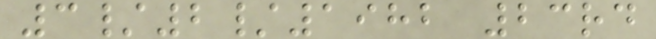3/2/1982 23rd
